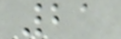21
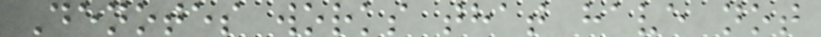Denotes works that have not
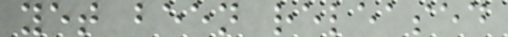yet been released
